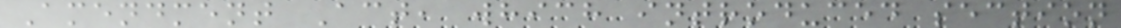Amendment Act, which introduced section
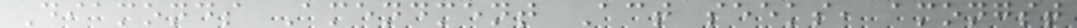Diamonds Amendment Act seeks, amongst
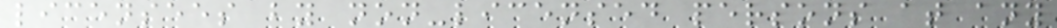licensees by non-licensed persons at any
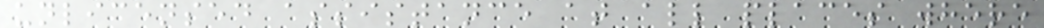unlicensed assistance at all places where
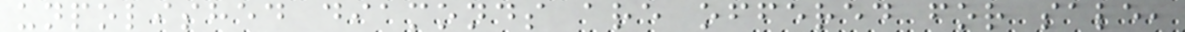unpolished diamonds are offered for sale,
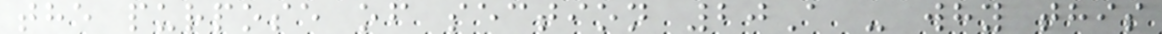the purpose of section 20A - why this
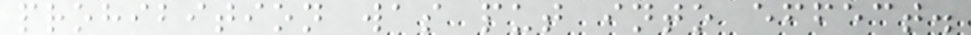prohibition was put into effect.
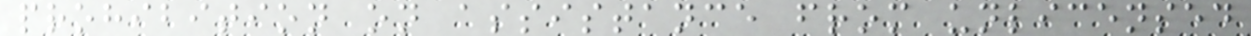prohibition on assistance from unlicensed
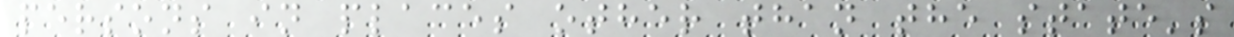persons in places other than the state's
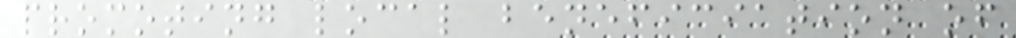promoting local beneficiation of
